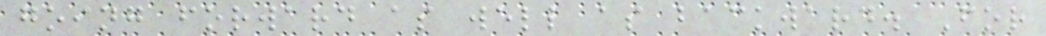going forward as well as backward. For
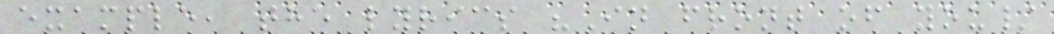example, the lyrics "In front of you/
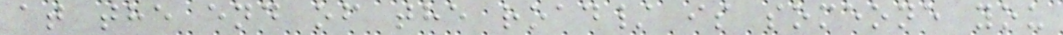at the end of the road/ is someone you
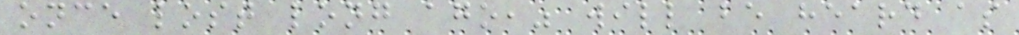once lost long ago," will be heard as
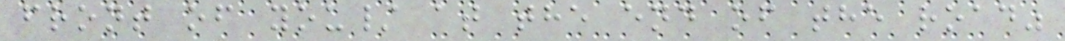front of you/ at the end of the road"
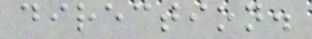direction.
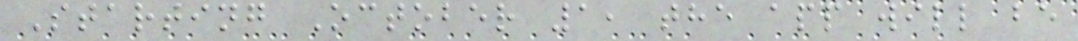Starting October 1, the app will be
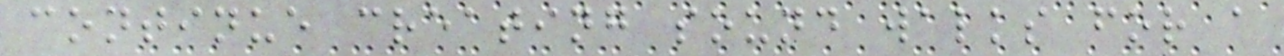continue creating sound walks for a
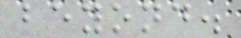beyond.
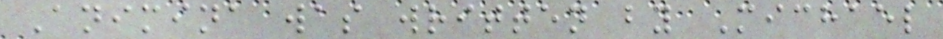Animina was written by Michael
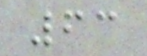63
